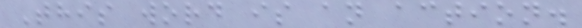This word is an action.
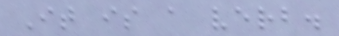It is a verb.
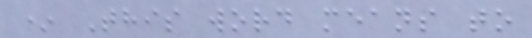* This word means to
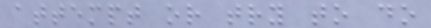attempt or try to do
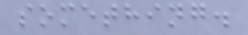something.
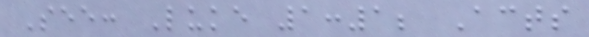See: Luke 1:1; Acts
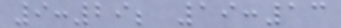9:29; 19:13
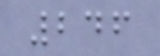246
